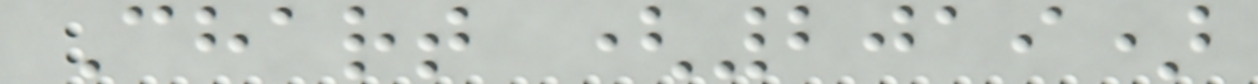Chart (2019)
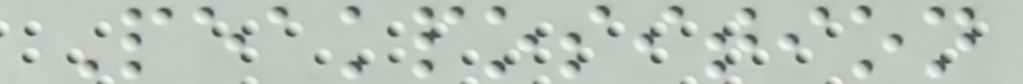Peakposition
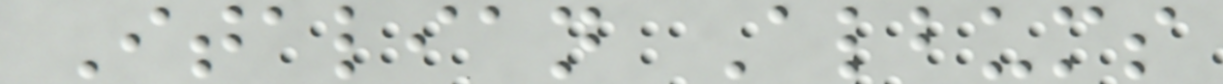Italian Albums
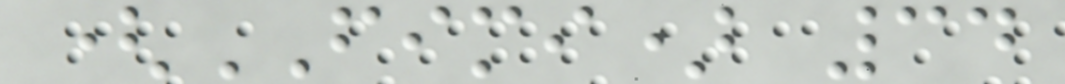(FIMI) 34
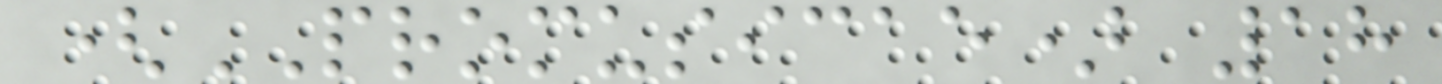(PROMUSICAE) 18
